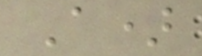A)
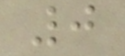0
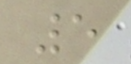5
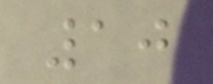10
